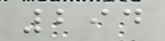294
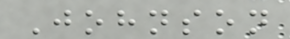Johnson
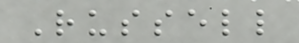Russell
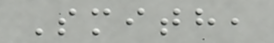Smith,
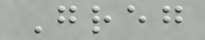Greg
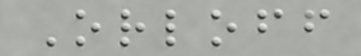Orloff
